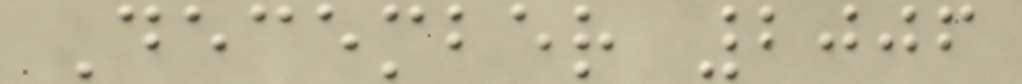December 2006
